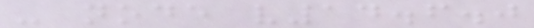- node v14.6.0
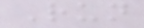Run
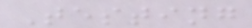Testing
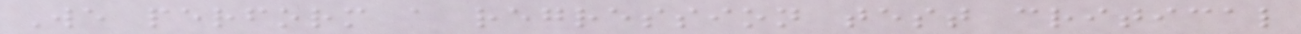We perform a regression test critical
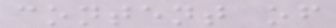content of
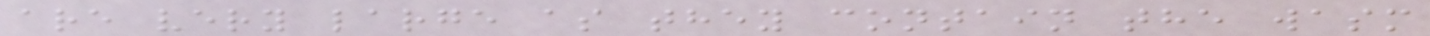are very large as they contain the wasm
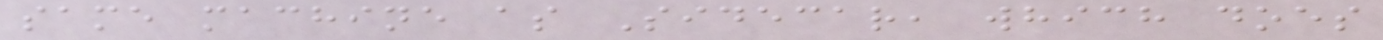same machine as Sidecar, which does
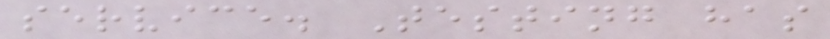service. Testing has
